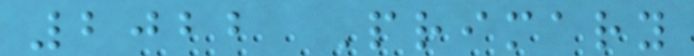2022 Primary
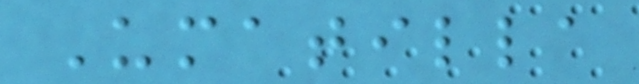Umatilla
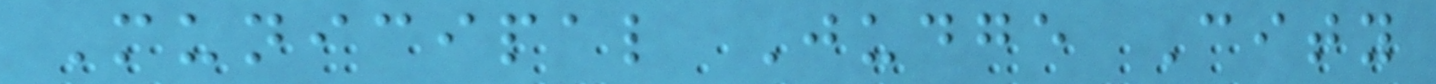Municipal Judge City
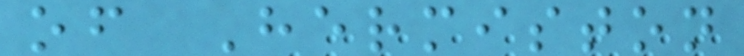of Hermiston
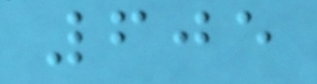605
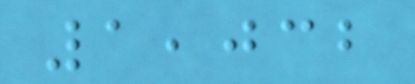1,032
